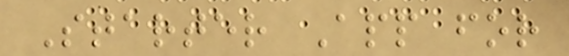Starter App for
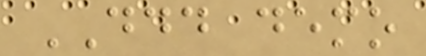DDD demo
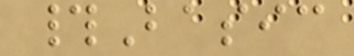#Basic
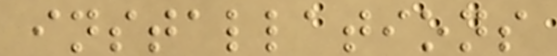installations
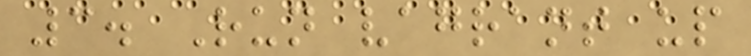3. Run vagrant up
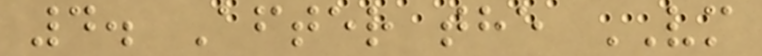4. After the VM
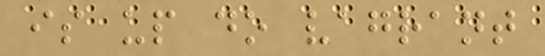is up do vagrant
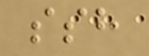ssh
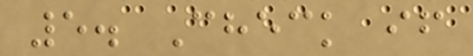5. Check if
